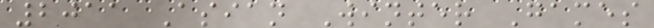2011 Asian Winter Games
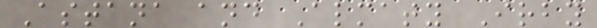Astana and Almaty Irby
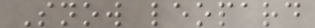Snow leopard
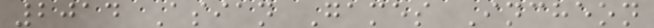2014 Asian Games Incheon
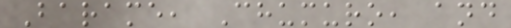Barame, Chumuro, and
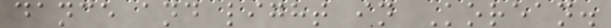dance and light in Korean.
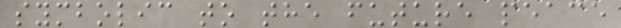symbolic to the future peace
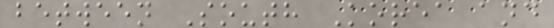between South Korea and
